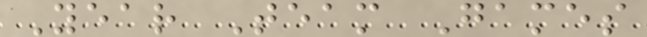Year Team Games
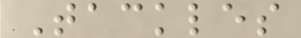Tackles
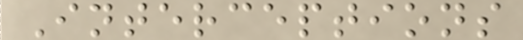Interceptions
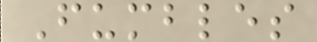Fumbles
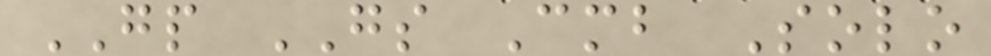GP GS Cmb Solo
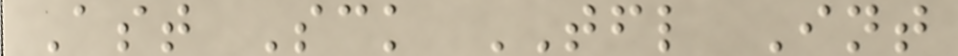Ast Sck TFL Int
